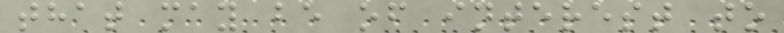that may be of interest to
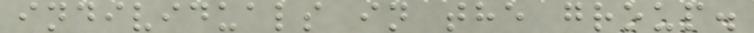individuals in the group.
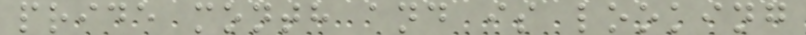pride month and is looking
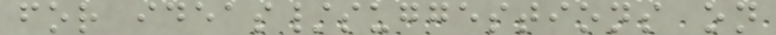for ideas/suggestions on
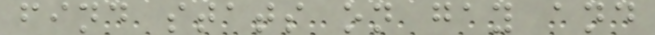find stats on gay and
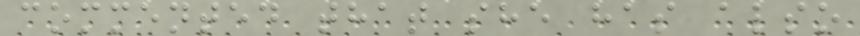commented that she has also
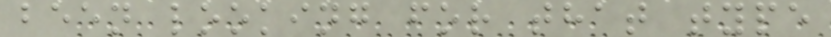been looking for that type
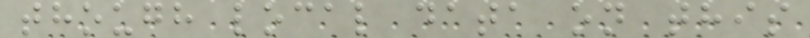though local data on this
